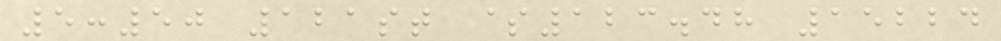5:50 121st $123.48 15224
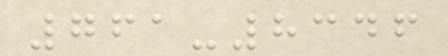761-8346
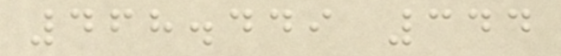468.449 344
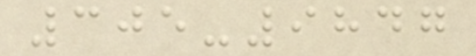305-9847
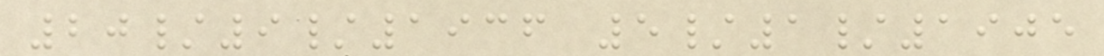20/9/1936 5/1/1905
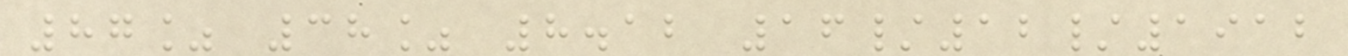87% 38% 8.12 16/12/1912
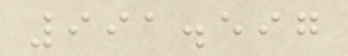991.597
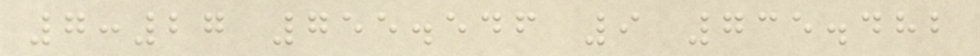7:27 755.546 9 735.482
